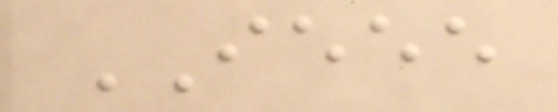IEEE
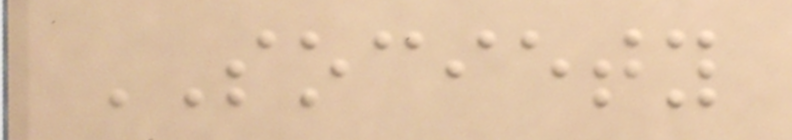SOCIETY
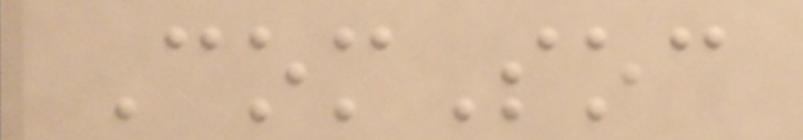ComSoc
